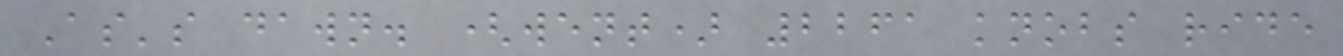As's dawn. (went) 2261 knobs ride
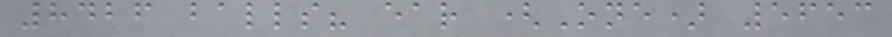8426 balls? ear (One) 5653
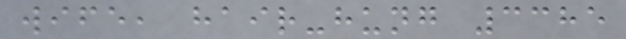wife, hair-hung 3385
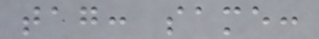tag: same:
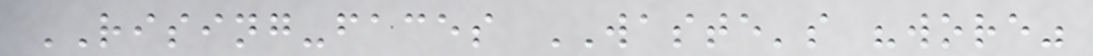RISING-faces WASTE's "wore"
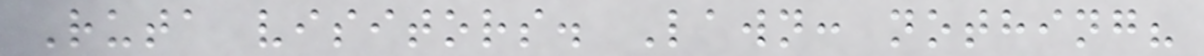Ruta visitors. Lawn: nothing?
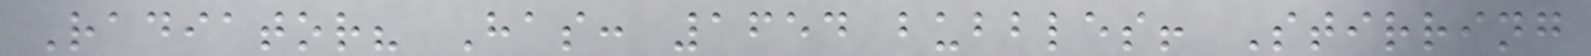Radiator? Has: 1654 bubbles! Stirring
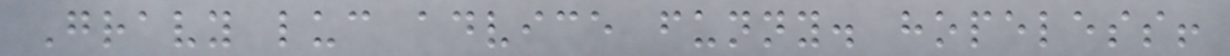Gravy luc advice funny. hopeless!
